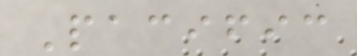Pacific
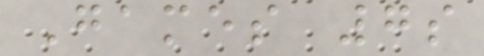Games 7s
